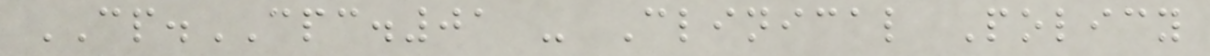CP.CPC.01 - Clinical Policy
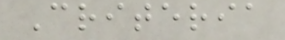Criteria
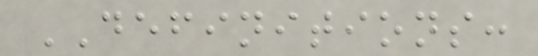DEFINITIONS:
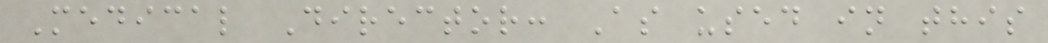Medical Director: As used in this
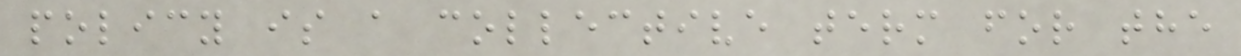policy is a collective term for the
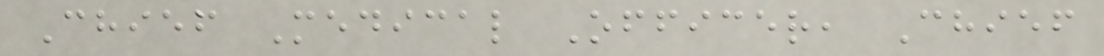Chief Medical Officer, Chief
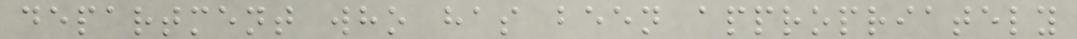department who has been appropriately
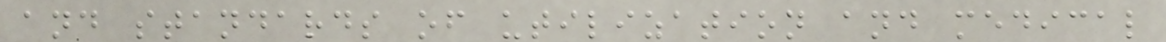and standards of utilization and medical
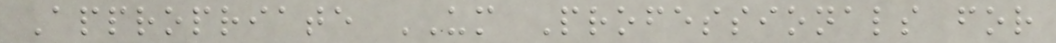Appropriate UM Professionals for
